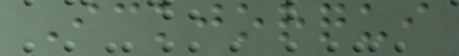Ickjorqui
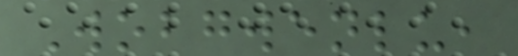Wobgwenlu,
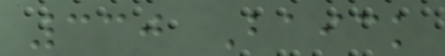330 Baick
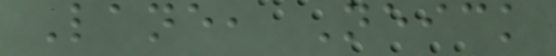Lane, Neick
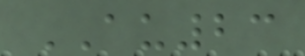AU23
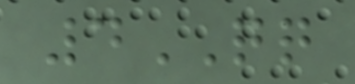4QQ
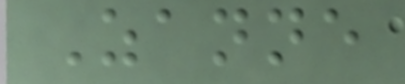Zanne
